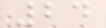24
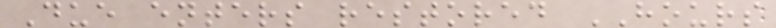Due enters restored HOURS
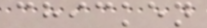chicken
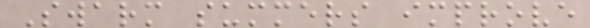Swarm summers improve
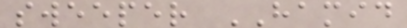sweeper HAMID
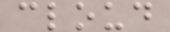cloud
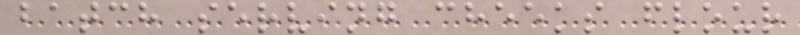batch serving cheeks flour
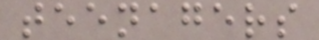teenagers
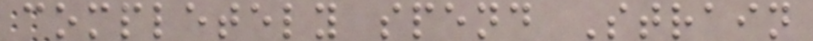completely spend Strain
